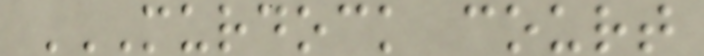MURDOCK COURT
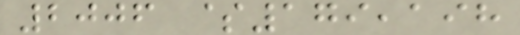2006 $179,198
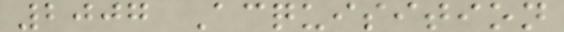2007 Acquisition
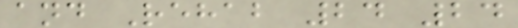and Rehab 24 24
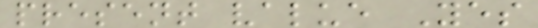present value Yes
